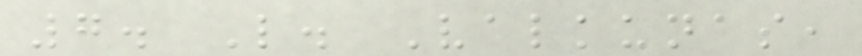7. L. Valkunas,
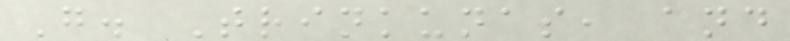G. Trinkunas, and
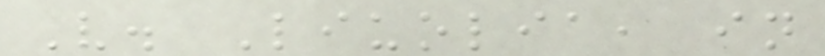V. Liuolia, in
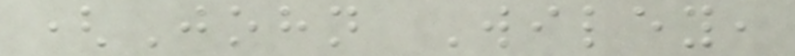(John Wiley,
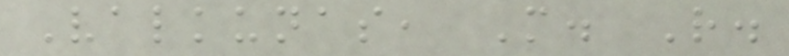Valkunas, M. R.
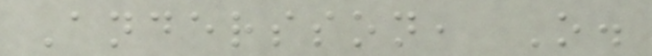Andersson, O.
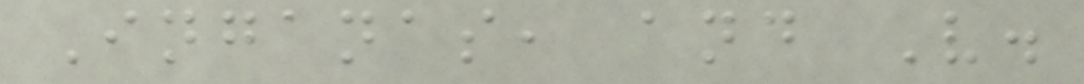Inganas, and V.
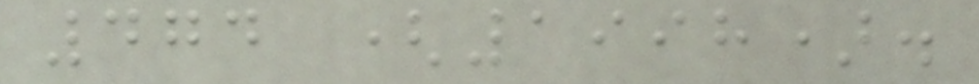474 (1998).
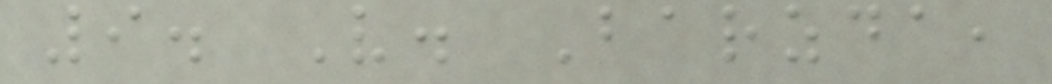9. V. Barzda,
